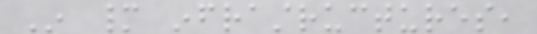In many infrastructures,
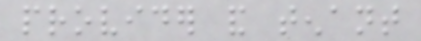provider and tenant
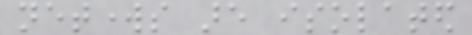networks are isolated
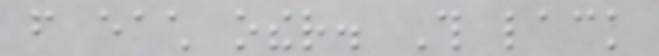from each other. This lack
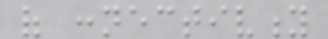of connectivity
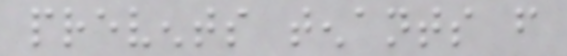prevents tenants from
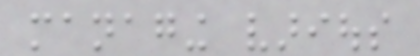managing various
